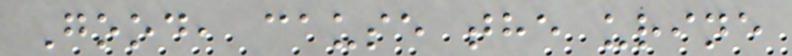Good, cause the urine
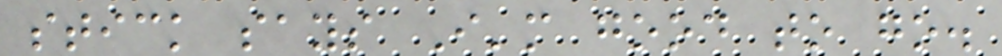stick says I'm good to go.
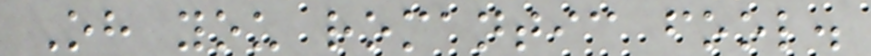Oh you romantic fool.
